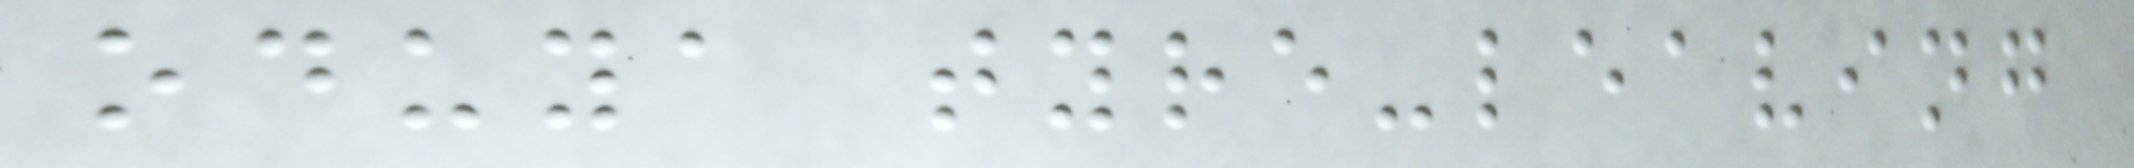oduya tyre-leaving
